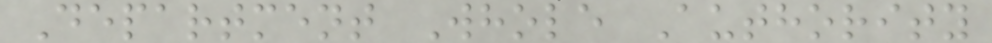Department Whole Authority
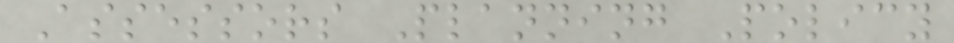Assessors Planning Policy
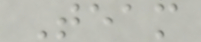Team
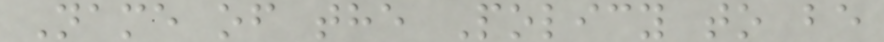Name of the Policy to be
